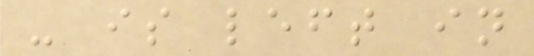- is left in
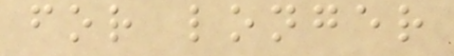for longer
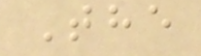The
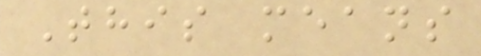This means
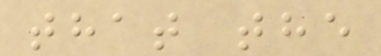that the
